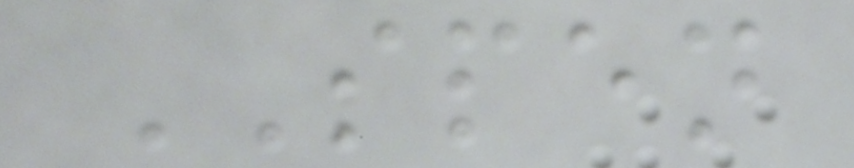SPEN
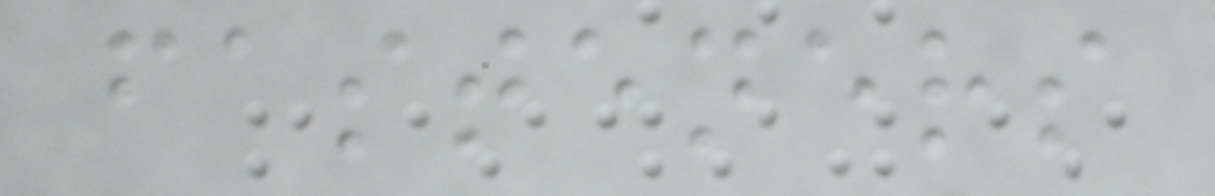fasteners
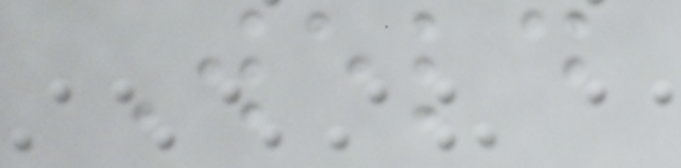Weld
